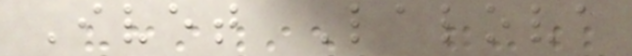Ivet Lalova
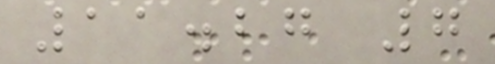11.27 7
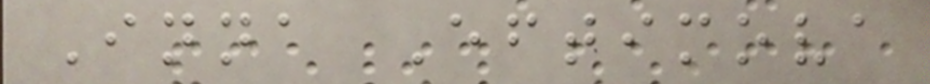Inna Eftimova
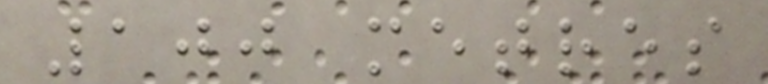100 metres
